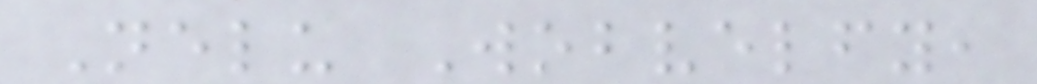Nelu Wobvelfy,
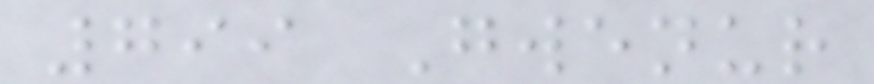799 Gwenur
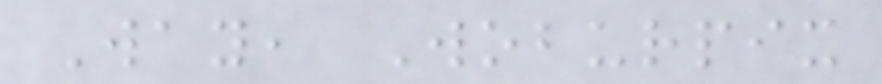Way, Woburpix
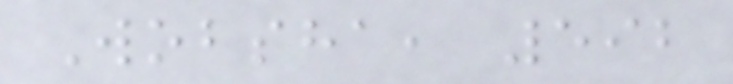Wobsha, 592
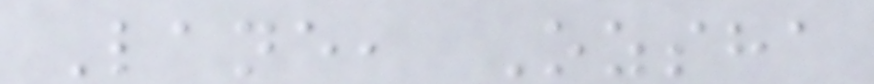Lane, Ozsha
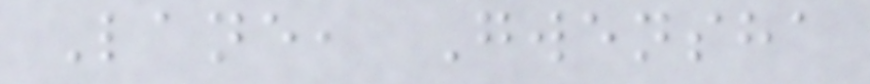Lane, Gwensha
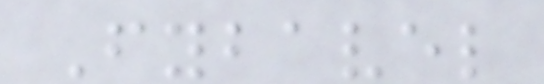Fybavel
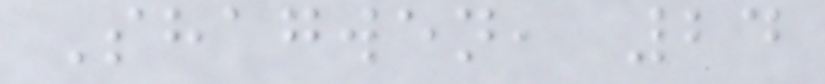Shagwen, 24
